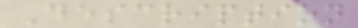Description
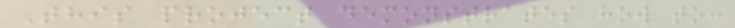This project demonstrates how to:
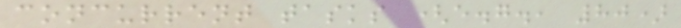concurrent tasks (e.g., 80)
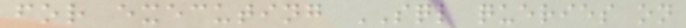for executing SQL queries on
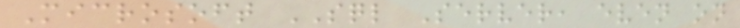Microsoft SQL Server, even on
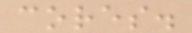cores.
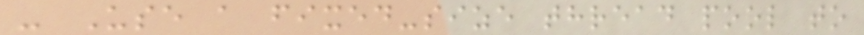- Use a fixed-size thread pool to
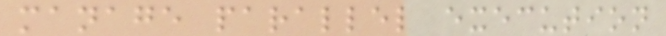manage parallel execution
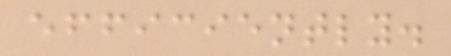efficiently.
